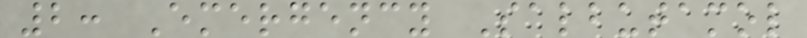2: Emergency Salbutamol
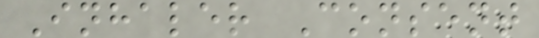Inhaler Consent
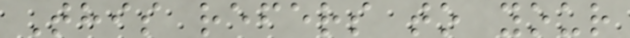This refers to your
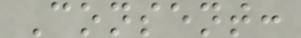Consent:
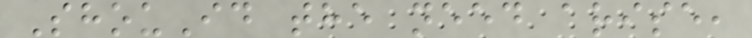ShouId the need arise,
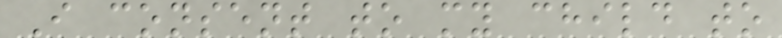I consent to my child to
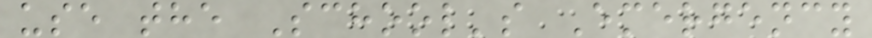use the School's Emergency
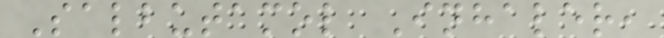Salbutamol Inhaler,
